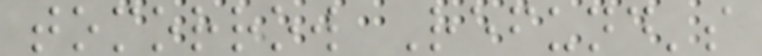tomorrow Refund's
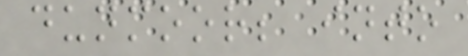dunmoor; into
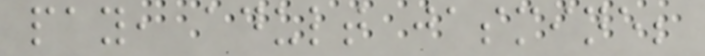pay, adult jasmine;
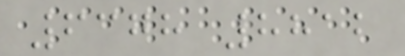6378 8812
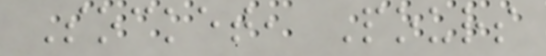Socket, Pours
